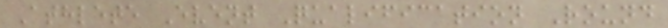Athlete Event Qualification Round
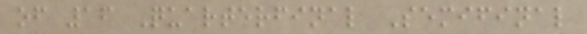of 16 Quarterfinal Semifinal
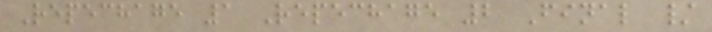Repechage 1 Repechage 2 Final /
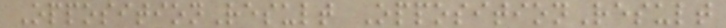OppositionResult OppositionResult
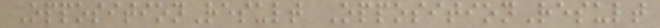OppositionResult OppositionResult
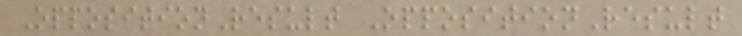OppositionResult OppositionResult
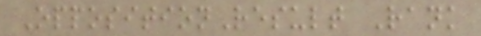OppositionResult Rank
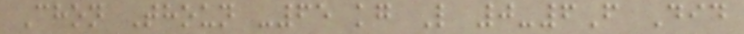Chon Thoun -65 kg L 0-6F Did
